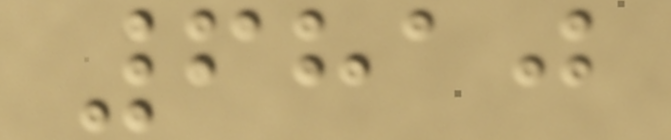6810
